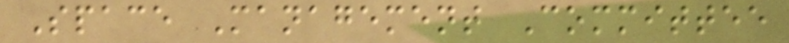Space Management Committee
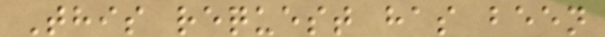This request has been
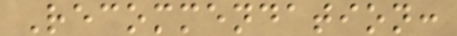Recommendation:
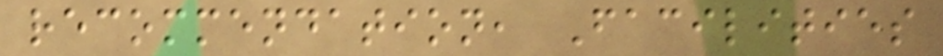recommendation, Facilities
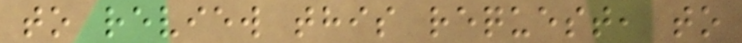to review this request, to
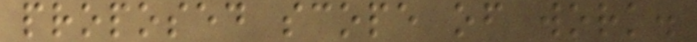proposed scope of work.
